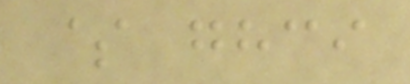$ ghci
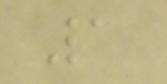1
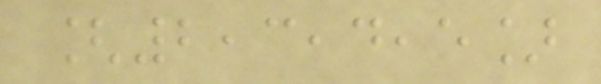[2,3,4,5]
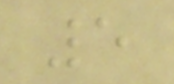5
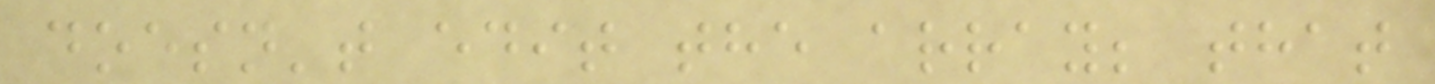doesn't edit the array; that
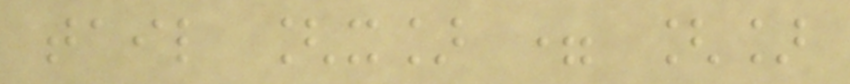tail [x] = []
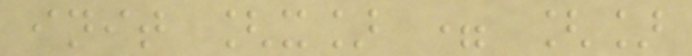init [x] = []
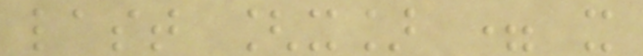last [x] = x
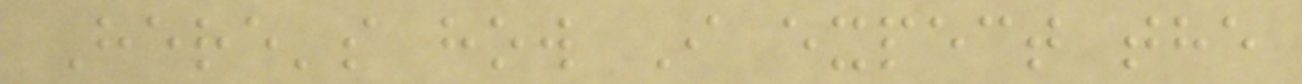Here's how I expect the
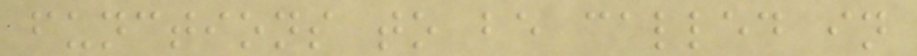functions to be called in
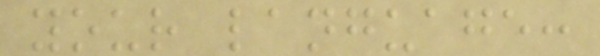your language:
